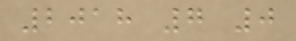2018 7 0
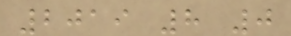2019 8 0
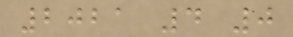2021 4 0
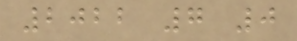2022 7 0
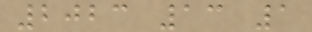2023 13 1
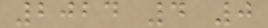2024 4 0
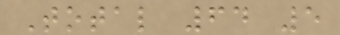Total 64 5
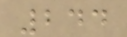244
